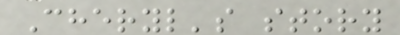Cheryl's story
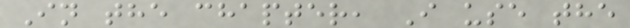In the chapter, I use the
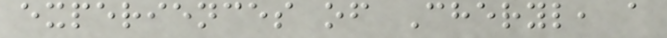experiences of Cheryl, a
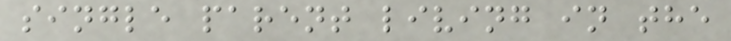single parent living in the
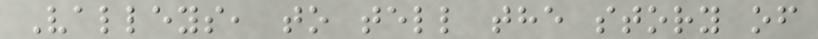Valleys, to tell the story of
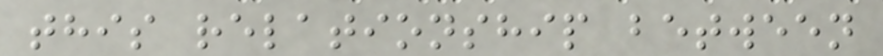this relationship between
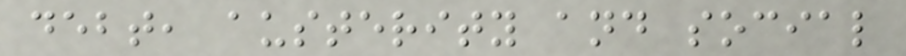debt, austerity and social
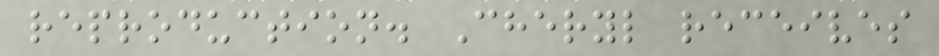reproduction. Cheryl receives
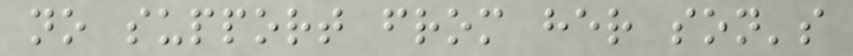no support from her son's
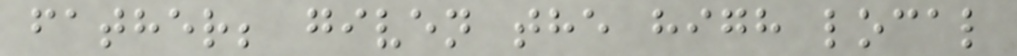father; given the high local
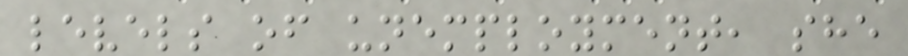levels of unemployment, she
